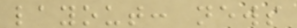layout: news
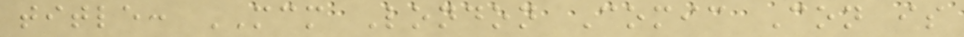title: MCM London Comic Con is
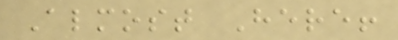Almost Here!
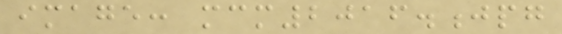image: mcm2016.jpg
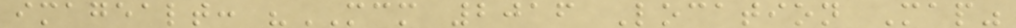imagealt: "MCM 2016 Location Map"
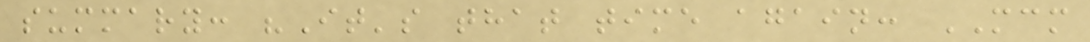summary: "It's that time again: MCM
